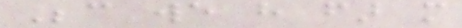Because we have far more
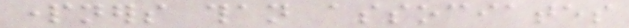partners than associates
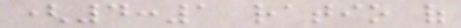(4:1 ratio of
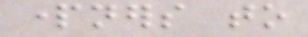partners to
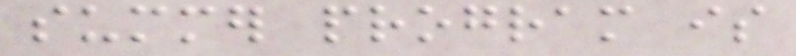summer program is
